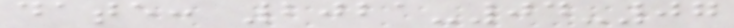date: 2021-04-07
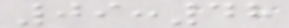09:48
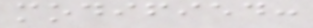modified:
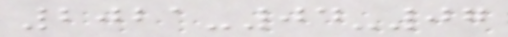2021-04-07
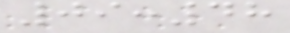09:48
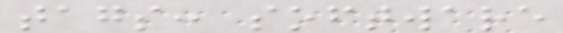tags: software
